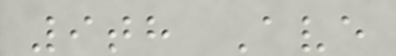9th Ave
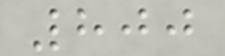800
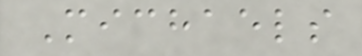Michaels
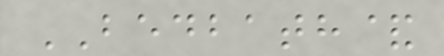BEDBATH&
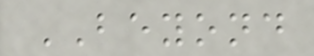BEYOND
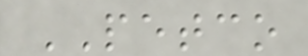PETCO
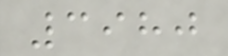3980
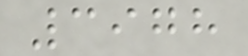3978
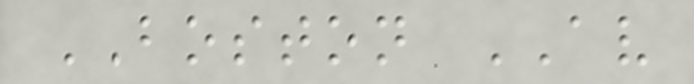BOSTON AV
